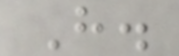H.
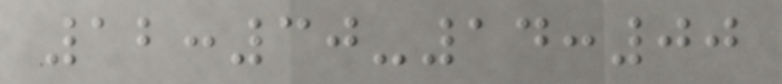12:30-14:00
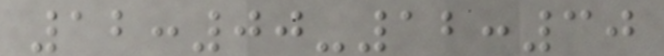12:00-12:30
